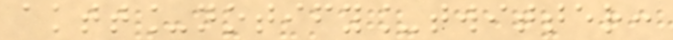aktt_notify_twitter:
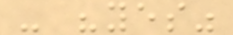- "yes"
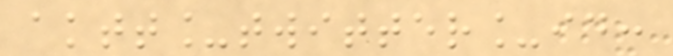aktt_twitter_id:
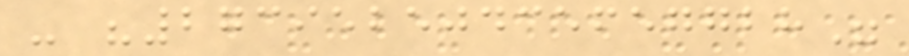- "27395250435657728"
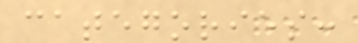categories:
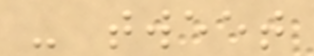- tweet
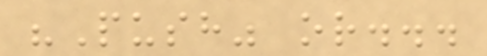"Push" or...
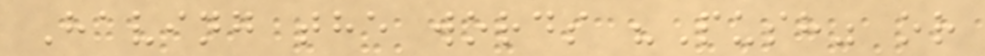Having the words "Push" or
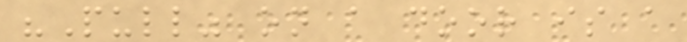"Pull" on a door is a
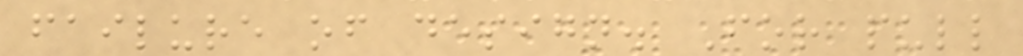failure of design. For pull
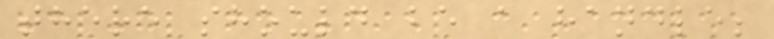there should be a handle;
